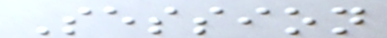Session
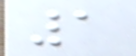1
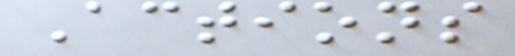Actions
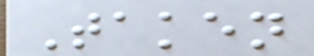Taken
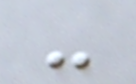-
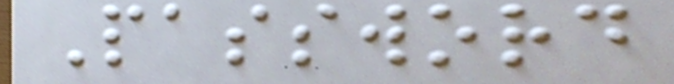Password
